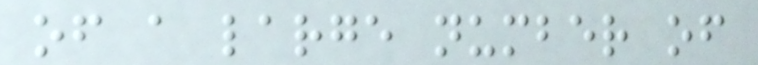of a large number of
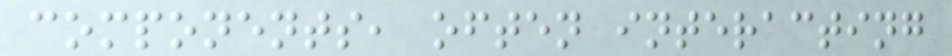components, often interacting
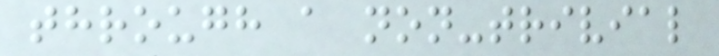through a non-trivial
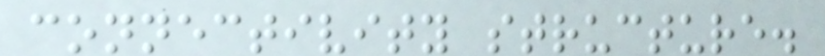connectivity structure.
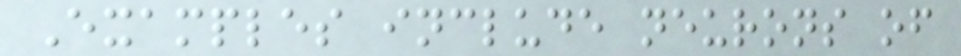Examples include neurons of
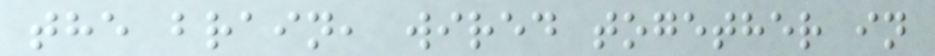the brain, wired together in
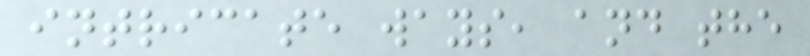intricate ways, and the
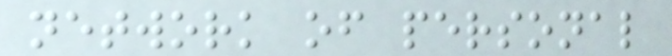network of personal
